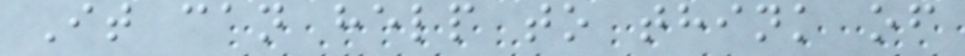It can help to think of
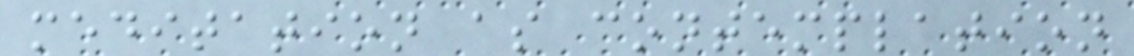meditation as contemplation
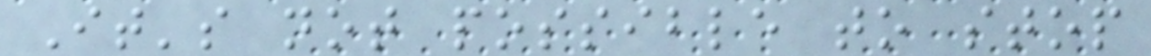It's not possible to stop
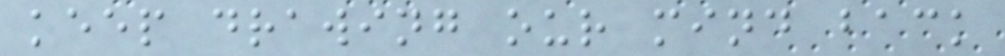keep drawing our mind back
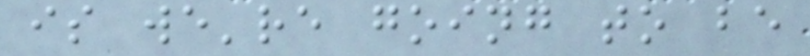is we're going to be
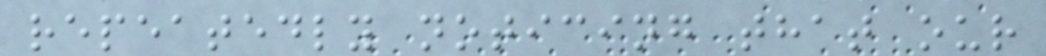repeatedly noticing that our
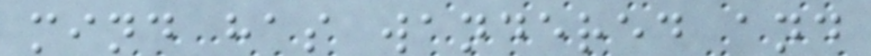mind has wandered and
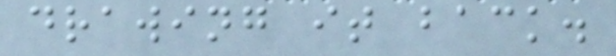drawing it back.
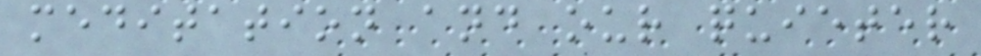meditation and our quieter
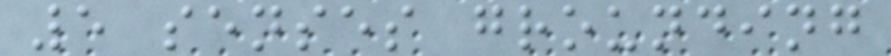5 senses grounding
